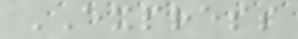EXPRESS
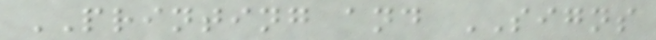PRINTING and SIGNS
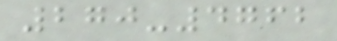270-4762
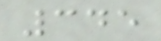345
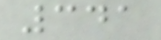341
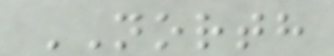NORTH
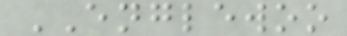ENGLEWOO
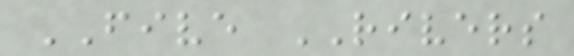FIVE RIVERS
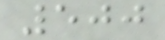500
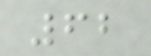62
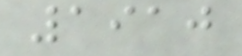1910
